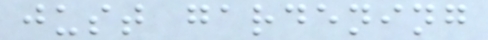just gardening
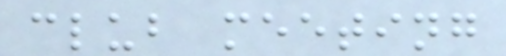club meeting
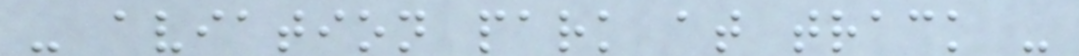- aviation park at track -
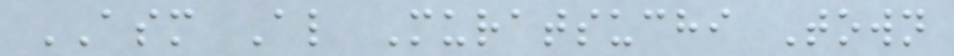ASM Al Muratsuchi Town
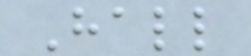Hall
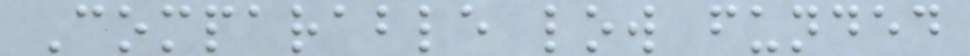Comparable low funded
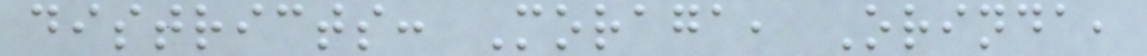districts: Moraga, Orinda,
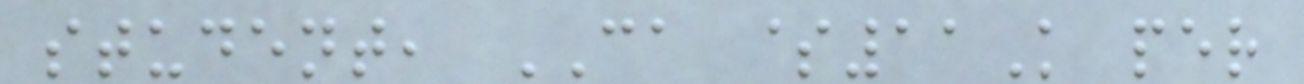student, CA $11K per
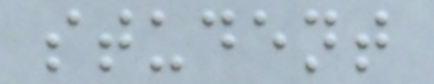student
